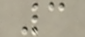3
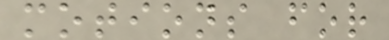motions for
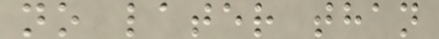no later than
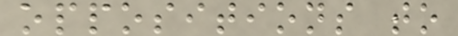oppositions to
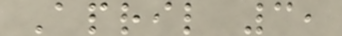April 3,
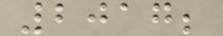2017;
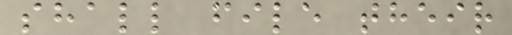shall file their
